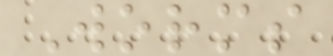Worms
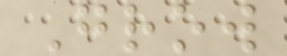Grow
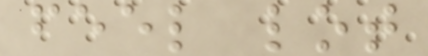feel lot
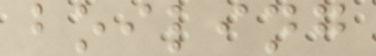boiling
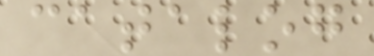catalog
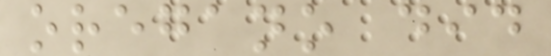oregano did
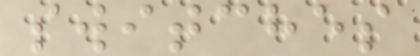switches
